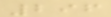296
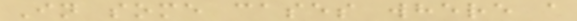In some cases where a
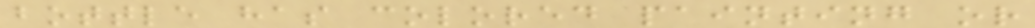bottle has colored painting or
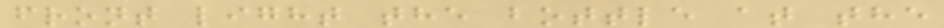front light the bottle at the
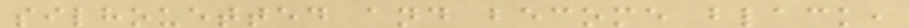silhouetted and become black,
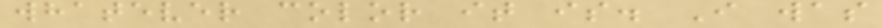whatever color it is. I was
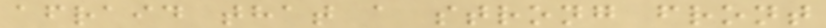afraid that a strong front
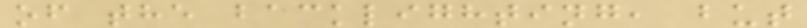of the backlighting, but
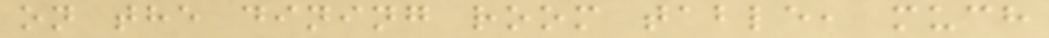on the dining room table, much
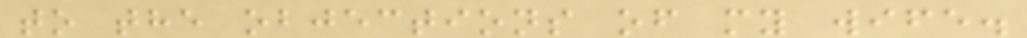to the objections of my wife.
